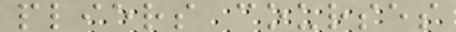pliers courses
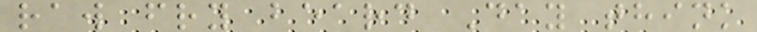raw fry beard Day think
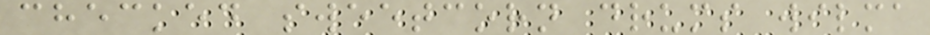checked sweetcorn drums wilma
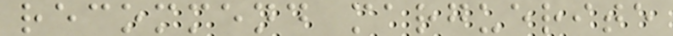recommend marguerite
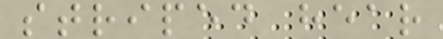striped hear
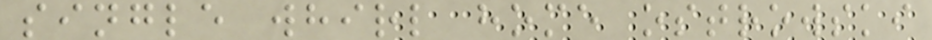single whirl home ostrowski
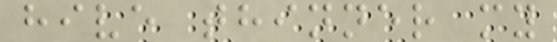hive thinner my
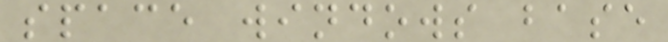space windows base
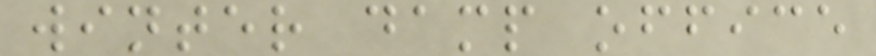winter damp office
